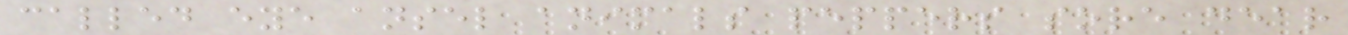called eye ansel animals peppers sore dear
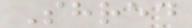Shred
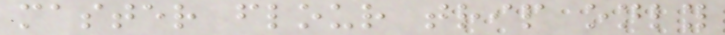master flour trip only
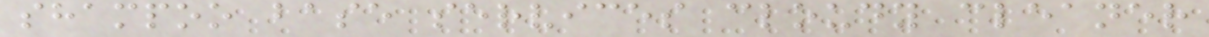shampoo base services cloudy cleaner
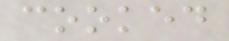cooked
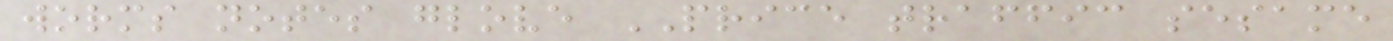worms notes glove PRICE traffic sesame
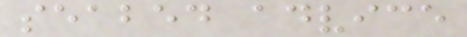seabed advice
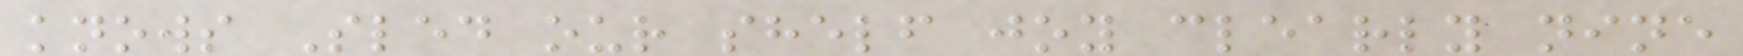knows Sled our shelf joy clearly nine
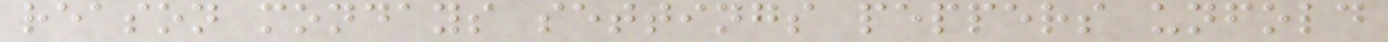reason mondays settings peppers unfold
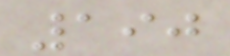190
